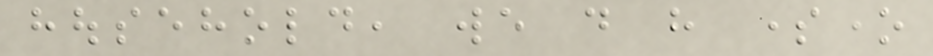household, we do have someone
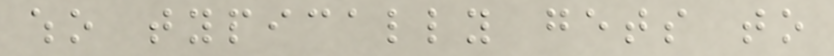who typically gets to
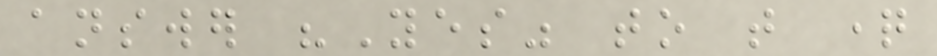answer "Yes" to that question
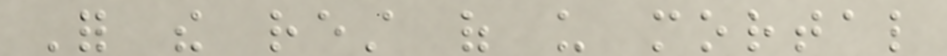For the rest of us mortal
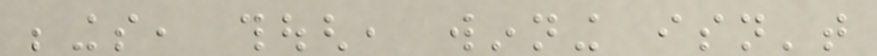beings, though, winning isn't
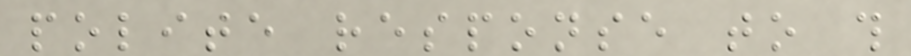polite response to this
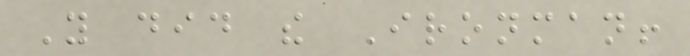You did the Ironman!
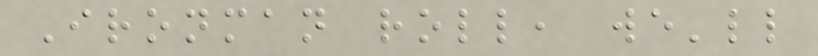Ironman roll, we'll
